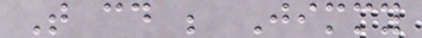That could be Jimmy
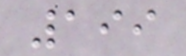199
